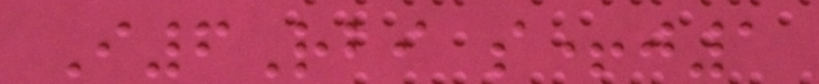I6Rbi s+j1
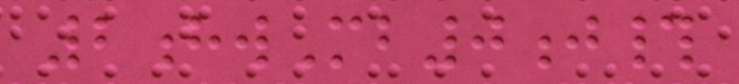2hwMb0j#
